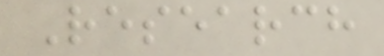Research
